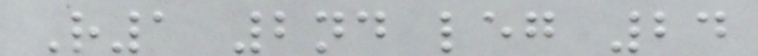R1 2nd leg 24
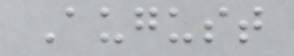August
